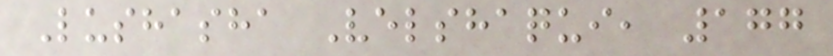Lushasha Velshaqui, 177
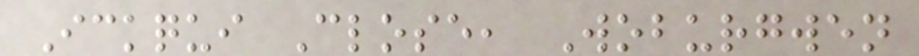Ickqui Close, Woburgwen
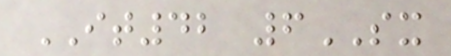IT42 6SX
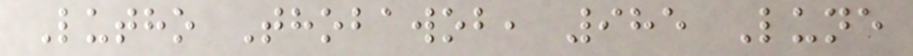Lutho Thobawob, 985 Lune
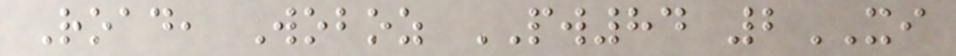Road, Woboz PW84 2XI
